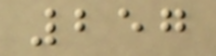257
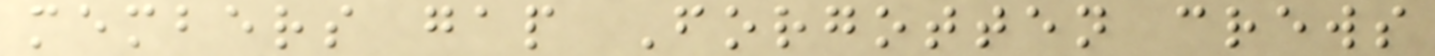members gap Forgotten crews
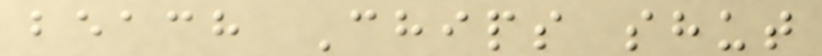beach Chips shut
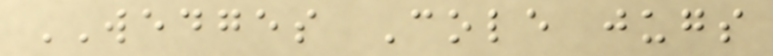WEDGES Cole jugs
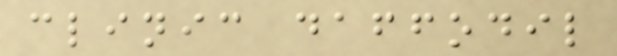clinic daffodil
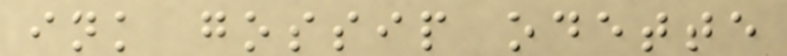ink gossip odette
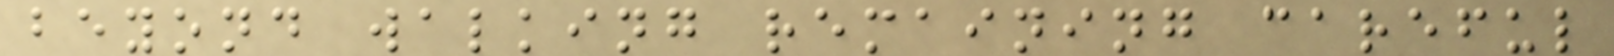beyond walking remaining careful
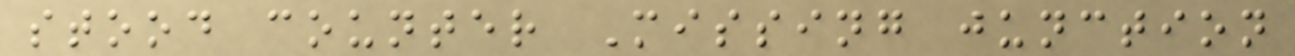stood counter Missing junction
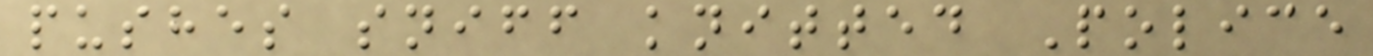pushes sniff knitted Police
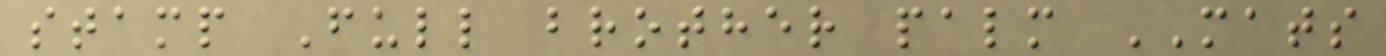stamp Full brother palm MATS
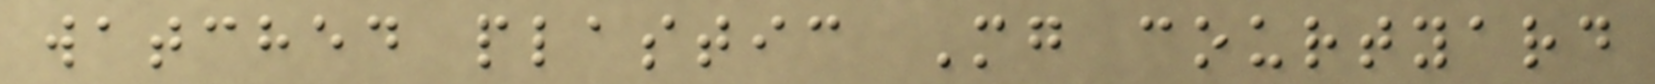watched plastic Mg courtyard
